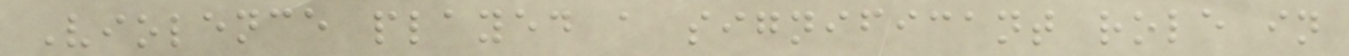Violence played a significant role in
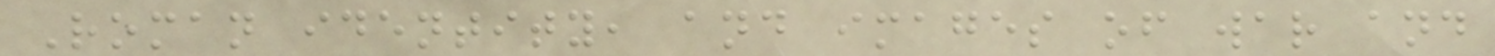Roman identity, and images of war and
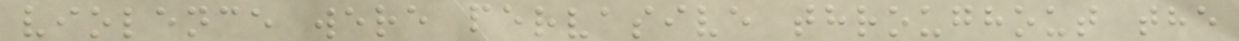violence were pervasive throughout the
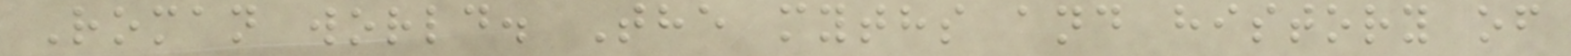Roman world. The myths and history of
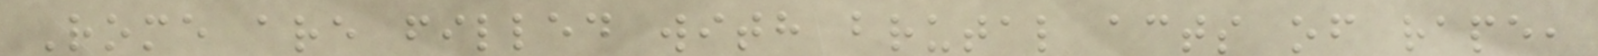Rome are filled with brutal acts of rape,
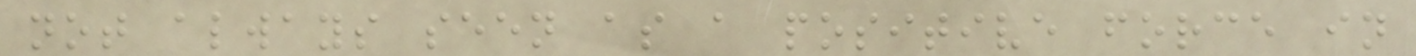not always seen as a positive force in
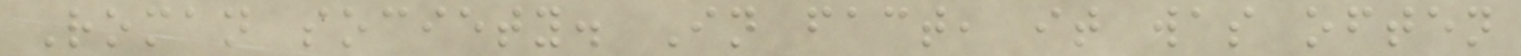Roman society. In fact, it was often
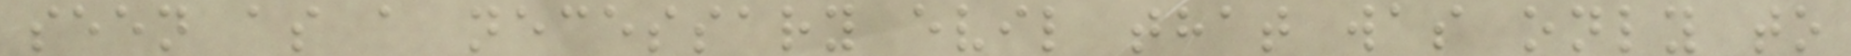seen as a necessary evil that was only to
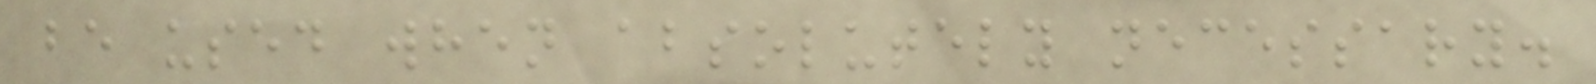be used when absolutely necessary.
